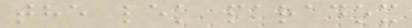the lek paradox
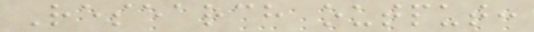Research output:
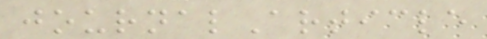journalArticle
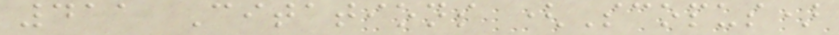411 Citations (Scopus)
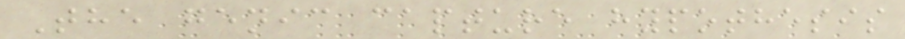The genic capture hypothesis
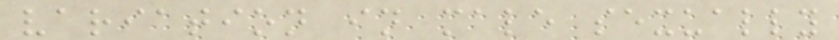variation in male sexually
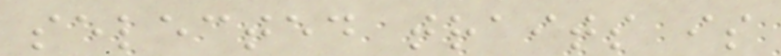selected traits is
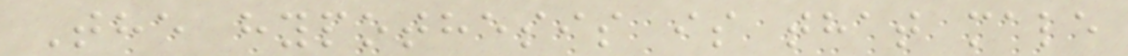The hypothesis is that male
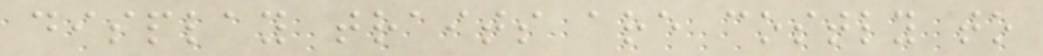display traits are costly to
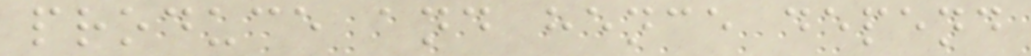produce and hence depend
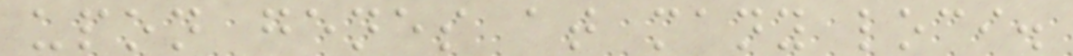upon genes at many loci.
